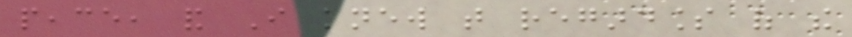peace, and I knew that regardless of the
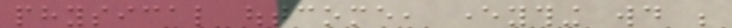physical outcome, everything would be
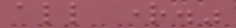all right."
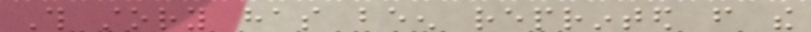This story has been reprinted from the
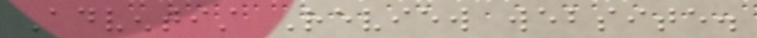Adventist Review website.
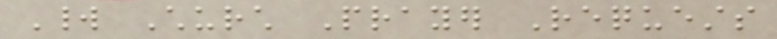World Church Prayer Requests
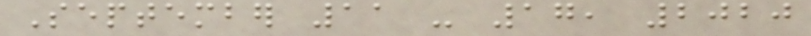September 11 - 17, 2020
